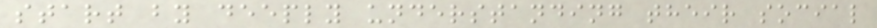start by deeply understanding their social
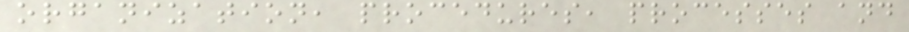organization, procedures, processes and
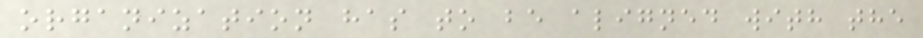organization has to be aligned with the
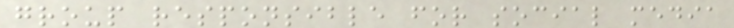group responsible for social media
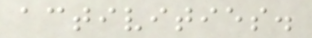activities.
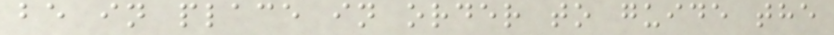be in place in order to guide the
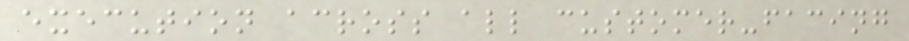execution across all customer-facing
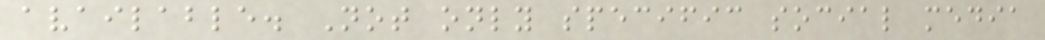available. Not only specific social media
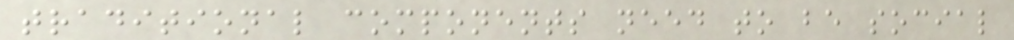traditional components need to be social
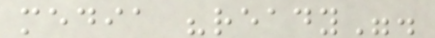media "ready".
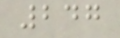247
